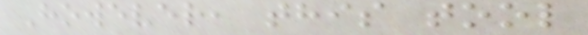However, this tool
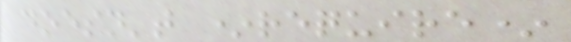doesn't *require*
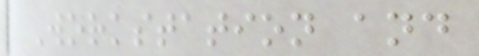Workstation and
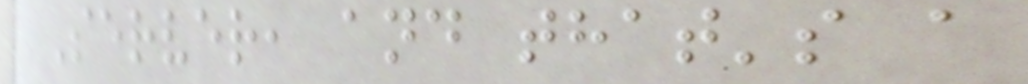Server, and that's a
